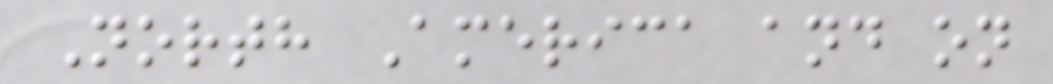North America and on
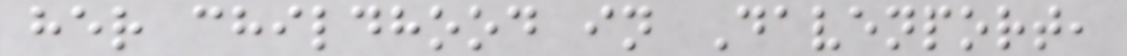her childhood in Davenport,
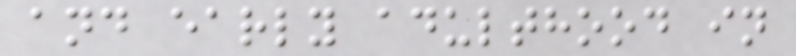and early adulthood in
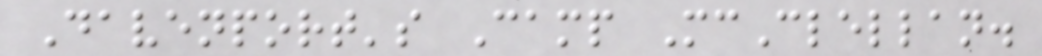Davenport's Camp McClellan.
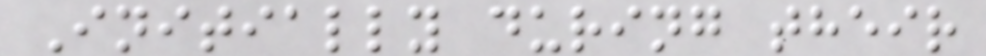Initially during their
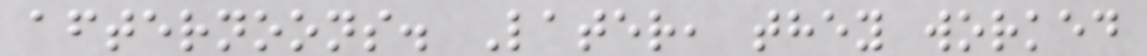afternoons. Later, they worked
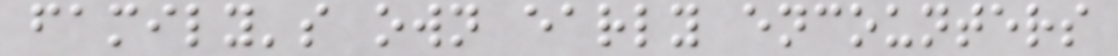family's own early encounters
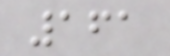161
